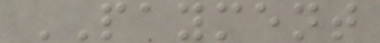PAYMENT
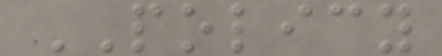POLICY
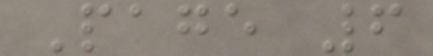Page 6
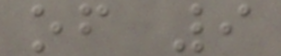of 9
